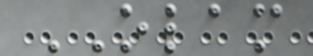OLAM
